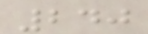240
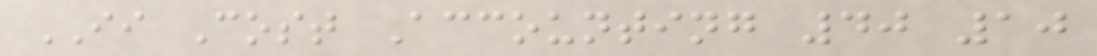II Cost Accounting 40 10
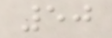50
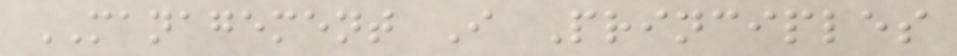MANAGEMENT I Principles
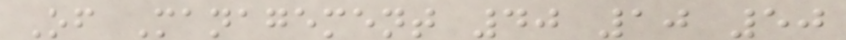Of Management 40 10 50
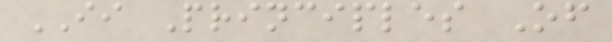II Principles Of
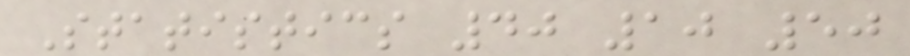Statistics 40 10 50
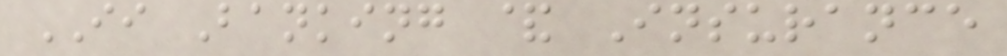II Banking & Insurance
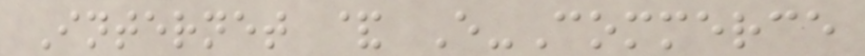Internet & E-Commerce
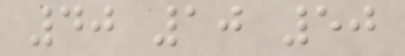40 10 50
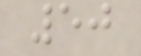50
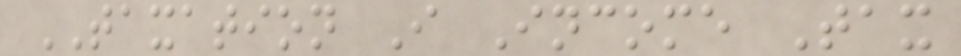TAXATION I Income Tax
